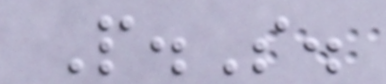P.S.
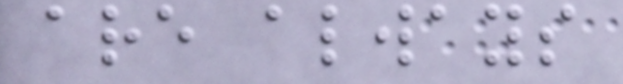are always
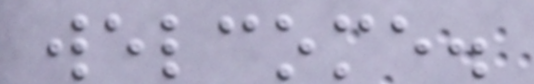welcome.
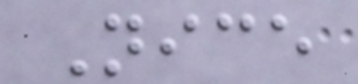Nice
